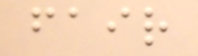fair
